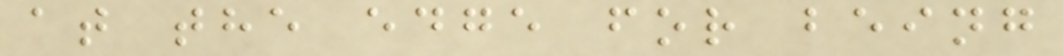at the edge for being
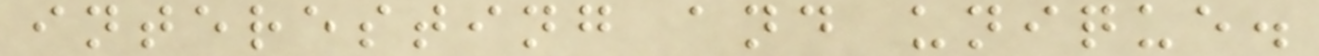interesting and unique.
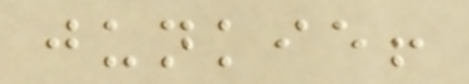junkie!
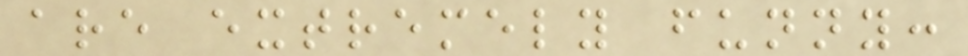are extremely funny:
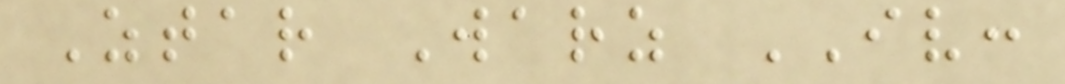Ztar Warz IV:
